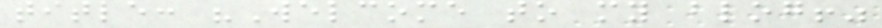title: "Welcome to my blog!"
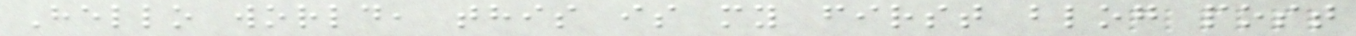Hello world, this is my first blog post
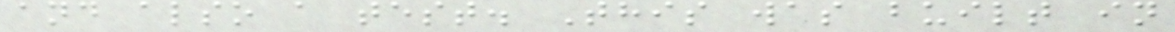and also a test. This was built in
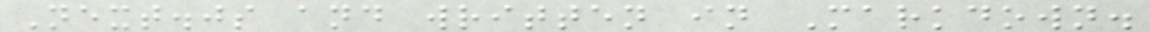Next.js and written in Markdown.
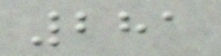281
